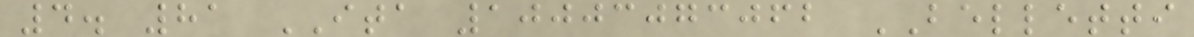4. 81 ITA 10003073062 BELLETTI
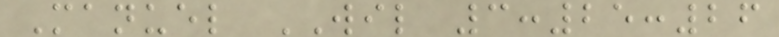Manuel WIL 3:25:26
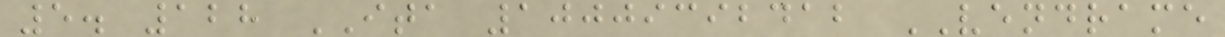5. 128 ITA 10009392412 VENDRAME
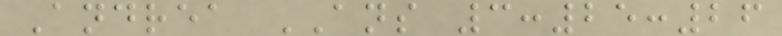Andrea ANS 3:25:26
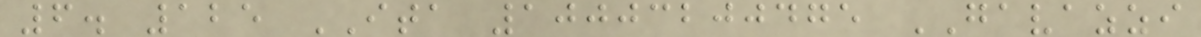6. 125 ITA 10003200475 GAVAZZI
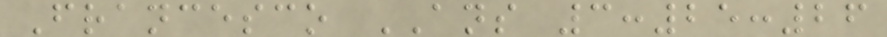Francesco ANS 3:25:26
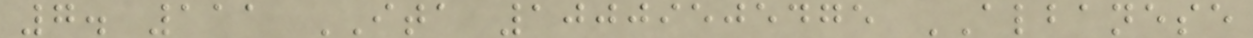7. 111 ITA 10009505475 ALBANESE
